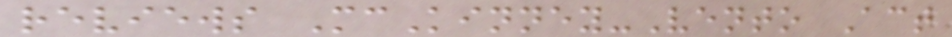reviews McKinney-Vento Act
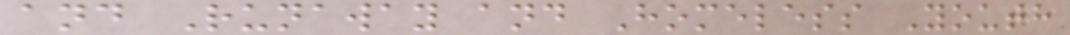and Runaway and Homeless Youth
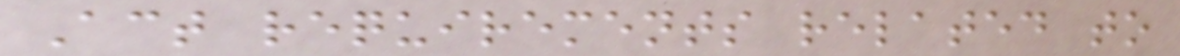Act requirements related to
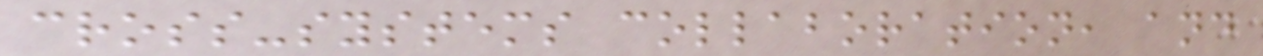cross-systems collaboration, and
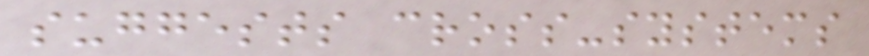suggests cross-systems
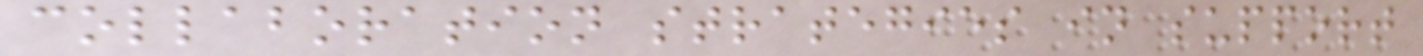collaboration strategies in support
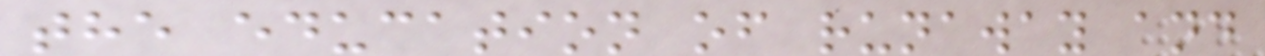the education of runaway and
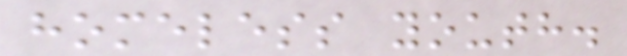homeless youth.
